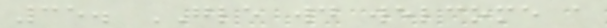35. GLE would welcome a
